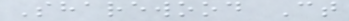Sharewood Ct
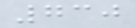730
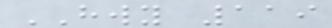HWY 119
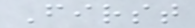First
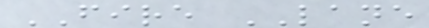FIRE LANE
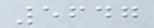5647
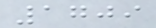1709
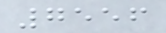7556
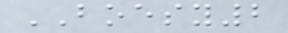BOESY2
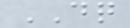DQ
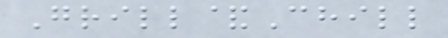Grill&Chill
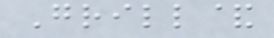Grill&
